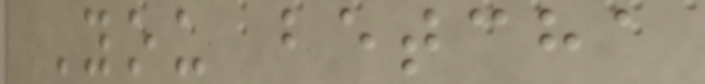You betcha
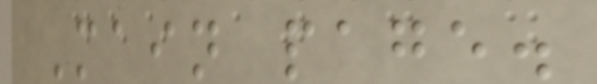Main page.
